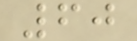60
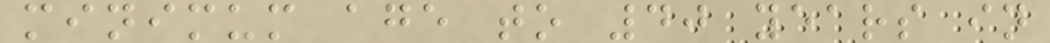minimum age to 40 years in
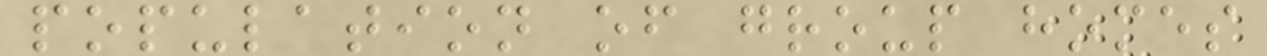population of group homes
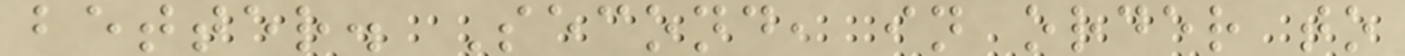better. Second, in order to
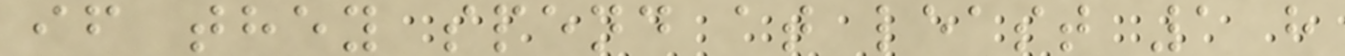if they spend at least 1 h
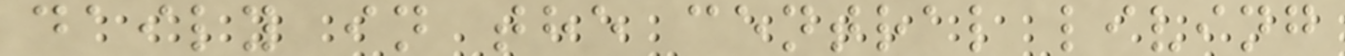daily in the central living
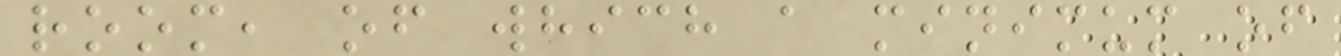room, of which a minimum of
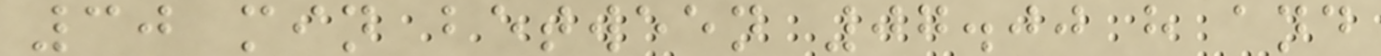30 min between 07.00 h and
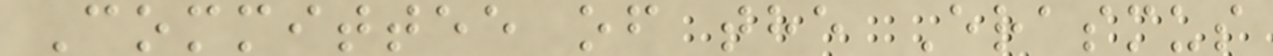Committee of the Erasmus
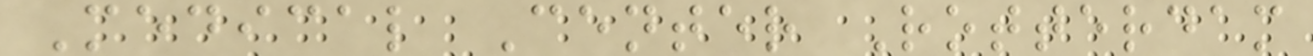Medical Center Rotterdam
